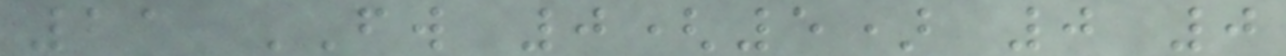21 FW 0(5) 0 0
